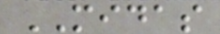MIDAS
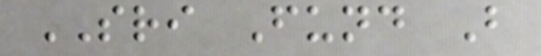SRI Fund B
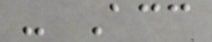- Acc
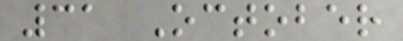31 October
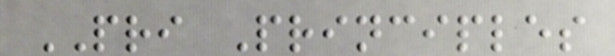PRI Principles
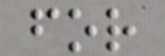for
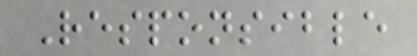Responsible
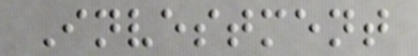Investment
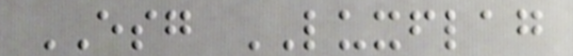ESG LUXFLAG
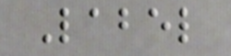Label
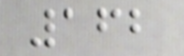162
